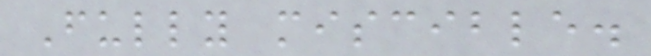Fully miscible.
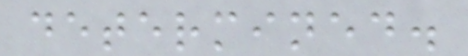determined.
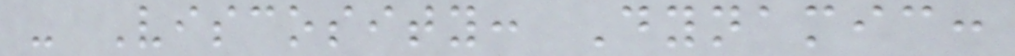- Viscosity: Dynamic:
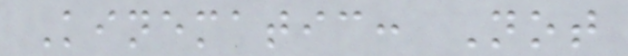Kinematic: Not
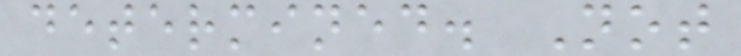determined. Not
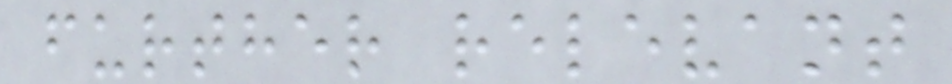further relevant
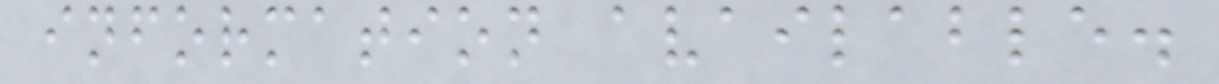information available.
